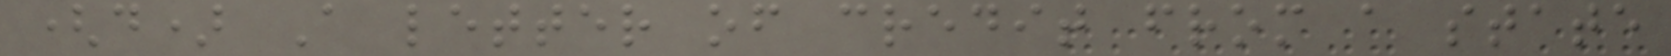(d) A letter of credit from a state
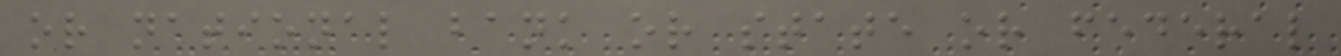or national bank or state or federal
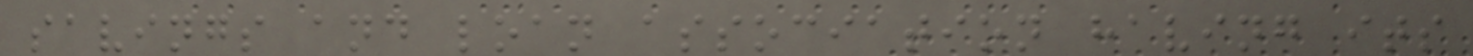savings and loan association having its
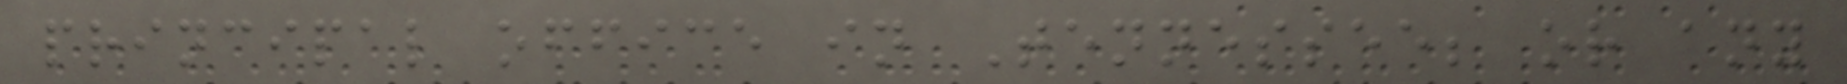principal office in Tennessee; or any
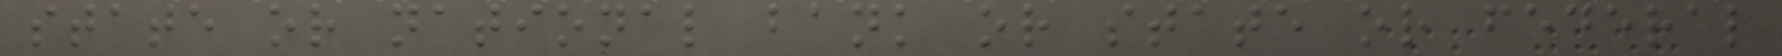state or national bank or state or federal
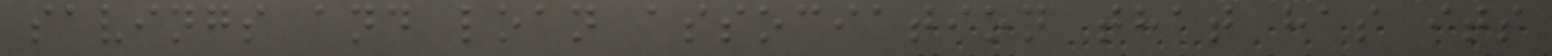savings and loan association that has its
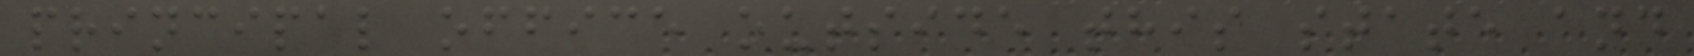principal office outside this state and
